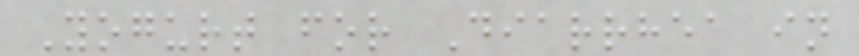Yogurt for Diarrhea in
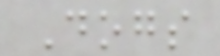Dogs
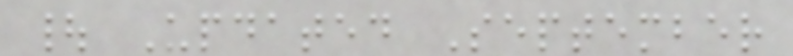| Updated September
